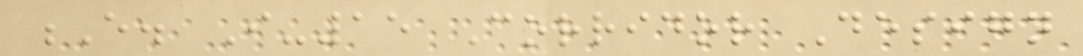E. I-15 Corridor Design
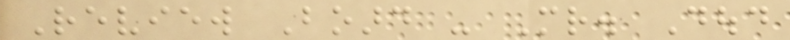Review Board - Mr. Doud
